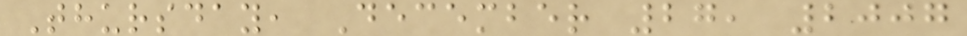Thursday, December 27, 2007
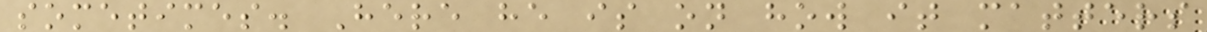sometimes. Here he is on how it matters
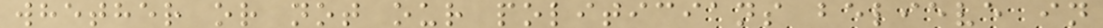whether or not our politicians believe in
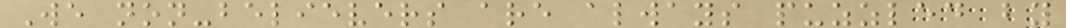We non-believers are always puzzled by
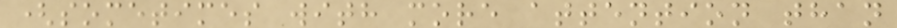(sometimes with more attention than
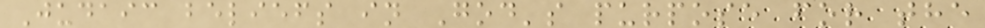Judaic beliefs in God's purpose for the
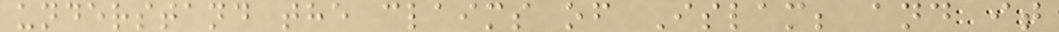understand the claims of Islam; and it
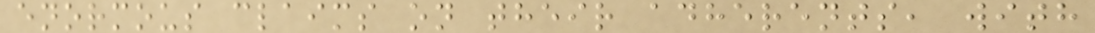enormous claims on their adherents, with
